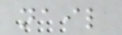nail
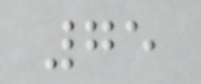75
